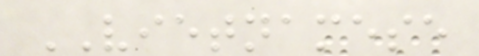VIETNAMESE
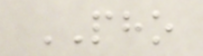PHO
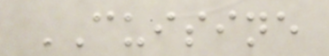CUISINE
